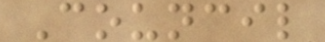Council
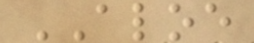ALOE
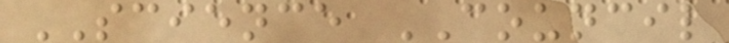SCIENCE COUNCIL
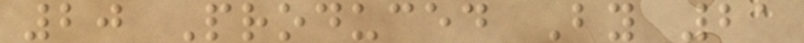20 Produced By 21
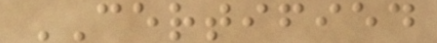CERTIFIED
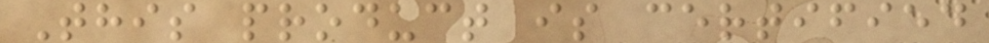This product is certified
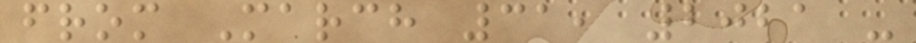from March 31, 2021 -
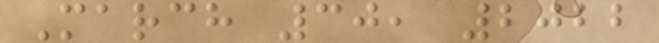March 30, 2022
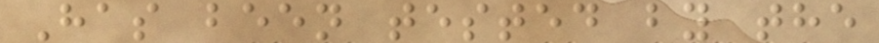Has been tested by the
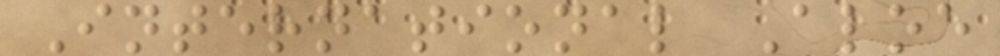International Aloe
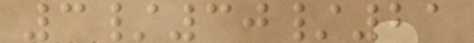3/30/21
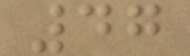47
